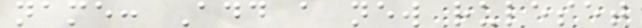name: Add a new ruleset
